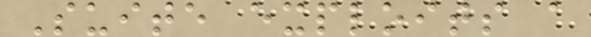Suite exploits a
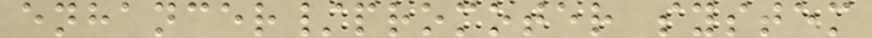enhancer/promoter system
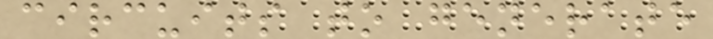circuits to generate
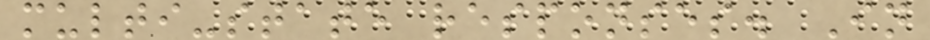multi-state responses. In
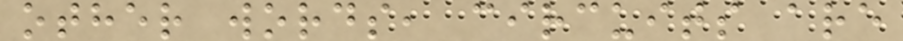other words, circuits are
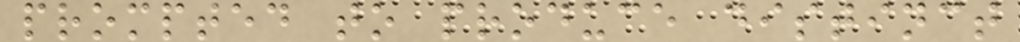prompted to produce distinct
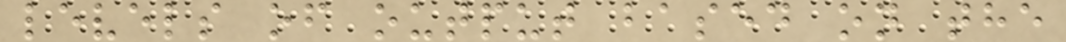levels of output based on the
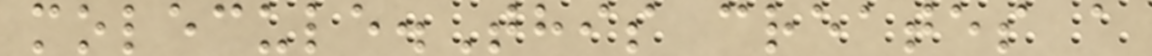molecule.This creates a
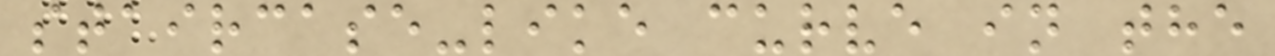staircase-like curve in the
